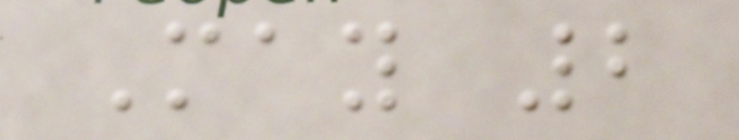May 2
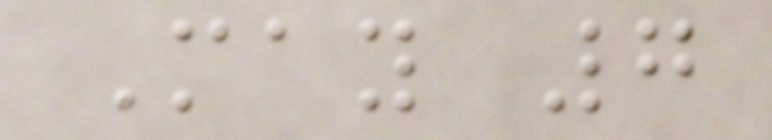May 7
